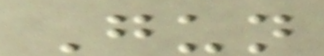Gun
